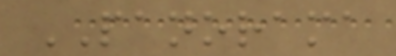PANORAMA
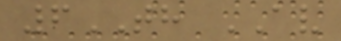6TH AV
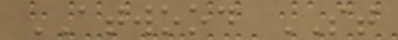ATWOOD ST
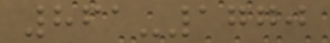861-1770
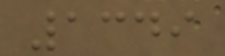1349
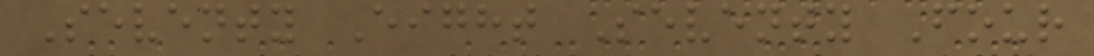Seventy Eight Seventy Four
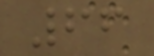66
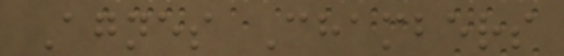Agnes Chambers
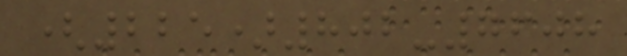(225)802-7608
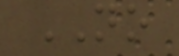NO
